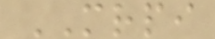MRPI
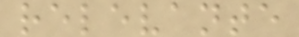relevante
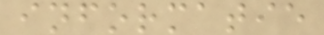informatie
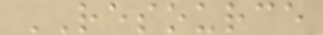RESOURCE
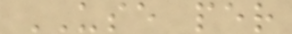USE per
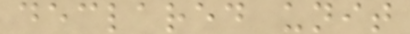declared unit
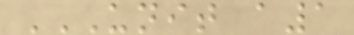UNIT A1
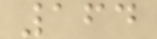164
